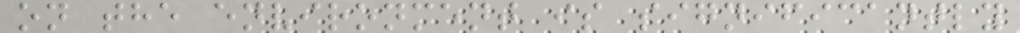on the environment is significantly
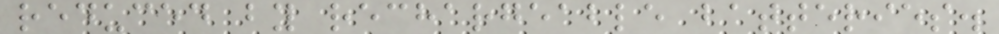reduced by rechargeable batteries.
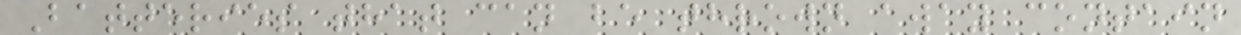Batteries that can be thrown away contain
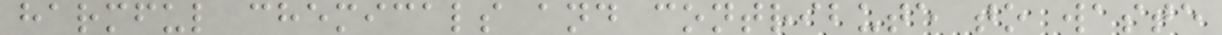harmful chemicals and contribute to waste
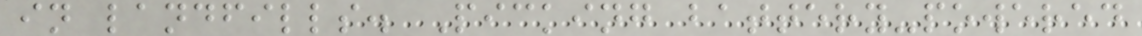in landfills. Picking battery-powered
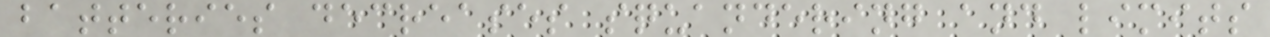batteries decreases squandering and limits
